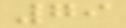79
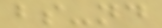bs-nd
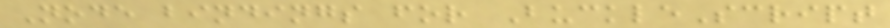Node bindings for BuckleScript
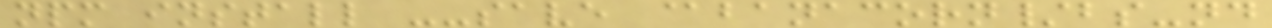npm install --save @banacorn/bs-nd
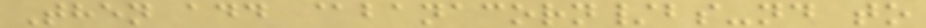Then add @banacorn/bs-nd to
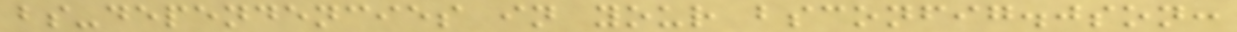bs-dependencies in your bsconfig.json:
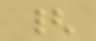{
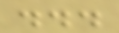...
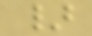}
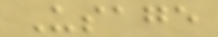Usage
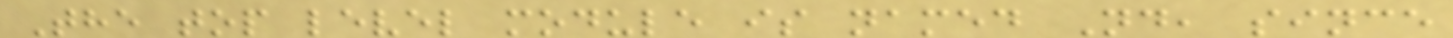The top level module is named Nd, since
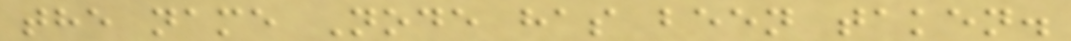the name Node has been taken.
